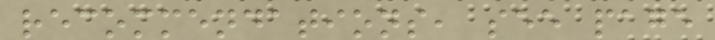recommendations, see page
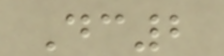Dc2
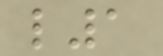l1
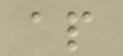ap
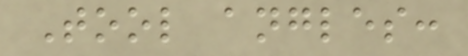Tool angles:
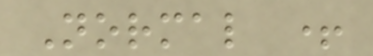Normal +
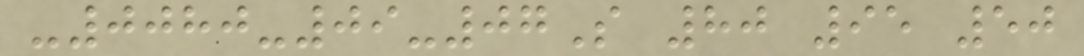-0080-09-07S 80 95 50
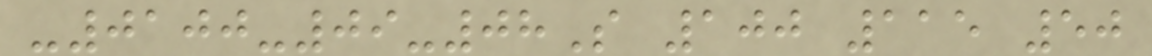-0100-09-08S 100 115 50
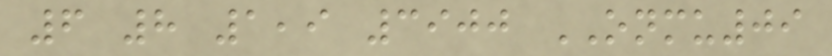6 8 1,9 3900 ONMU09
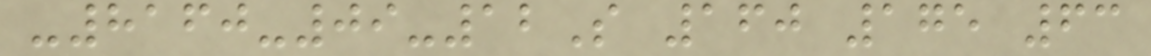-8160-09-12S 160 175 63
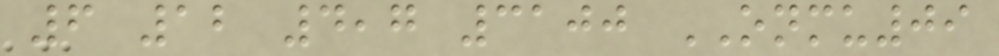6 12 4,7 3100 ONMU09
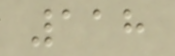118
